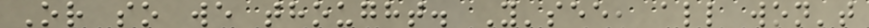Or so we thought. Y'see, all won't
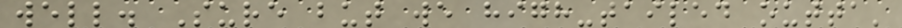well. Sure but we high-tailed outta'
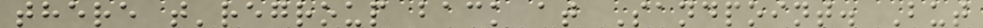there t'regroup back at Sandpoint. But
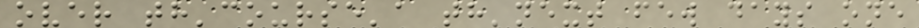over th'course'a th'next few days one
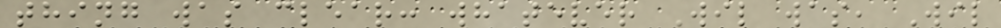thing was clear: whatever Wil was, Wil
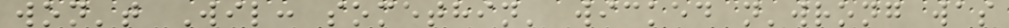won't Wil: somethin' wicked n'wrong was
